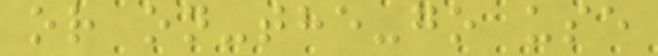or on-the-go use
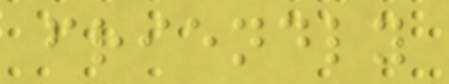friendly
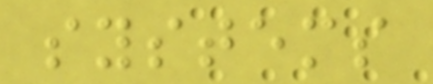systems
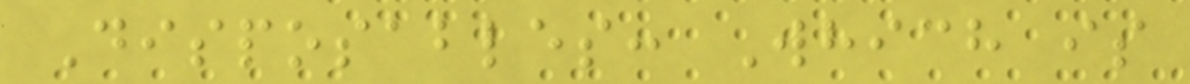Disposables: Which is
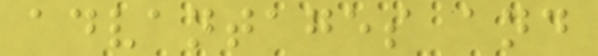advantages and
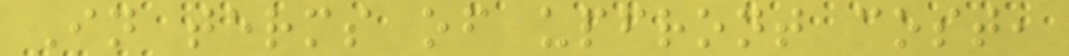In terms of upfront cost,
